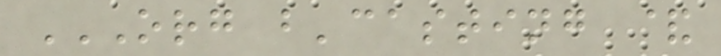ORG B'CASTING &
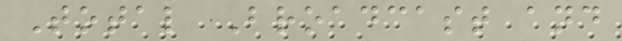Total Broadcast and
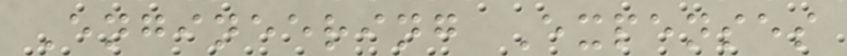Engineering Expenses
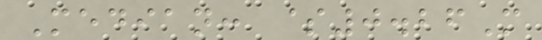Median: $0.26M
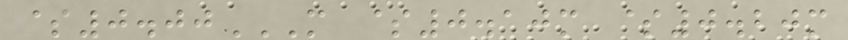$0.00M $0.10M $0.20M
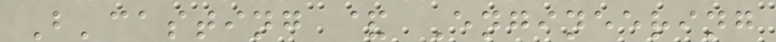B'casting & Engineering
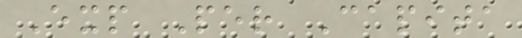Exp Per Capita
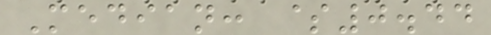Median: $0.44
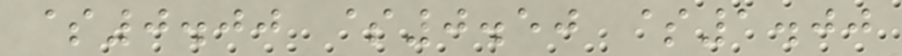$0.00 $0.50 $1.00
